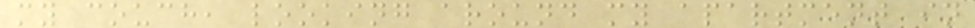my couch, looking around my apartment in
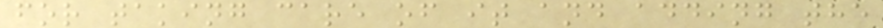for taking care of it and adding the
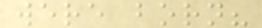were born?
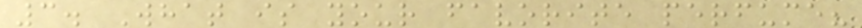3. What is your favorite perfume?
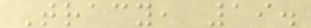Tracy, 19.
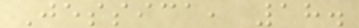Jessica, 18.
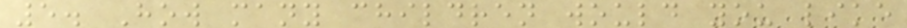5. How many children would you like
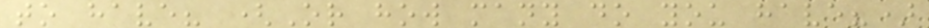to have? (Or how many do you have?)
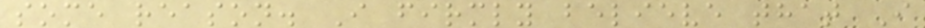some reason. I firmly believe that I
